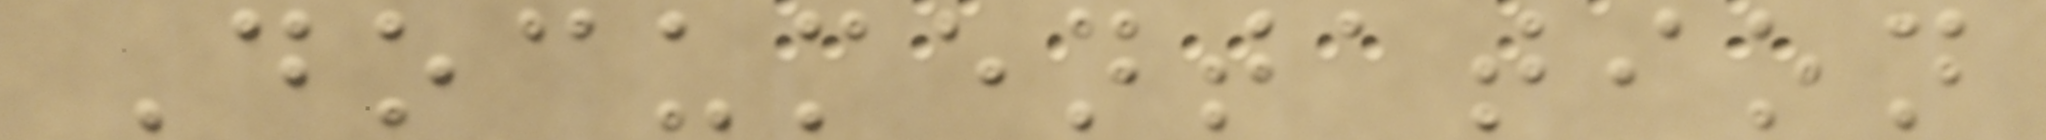Documentation
